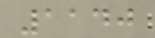1140
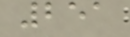251
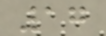17
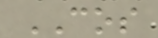COS
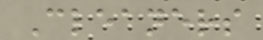Cleaners
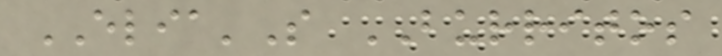ELIA'S BURRITOS
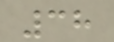38
